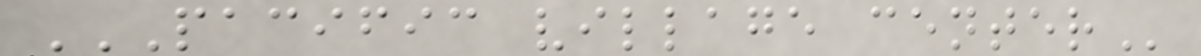PACIFIC VILLAGE CENTER
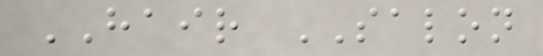HAIR SALON
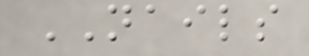NAILS
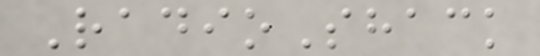RadioShack
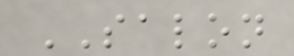SALON
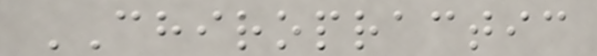CHIROPRACTIC
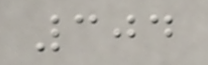304
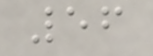56
